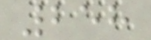258
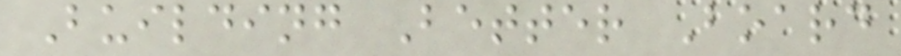Building Better Board
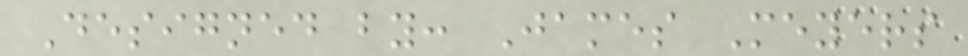Designed by: James Meyers
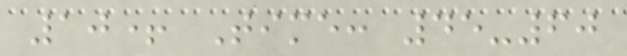10+ Time: 45-60
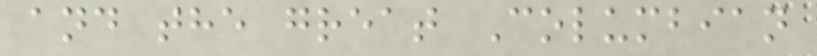and the great Columbian
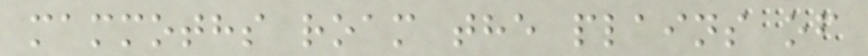mammoths roam the plains of
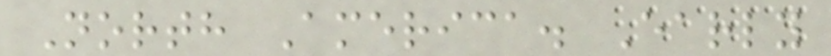North America. Early
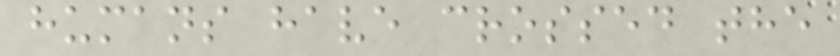humans have crossed the
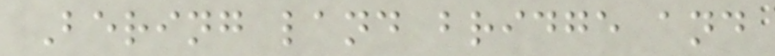Bering land bridge and
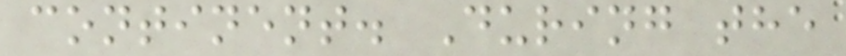continent. During the
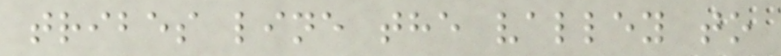tribes line the valley to
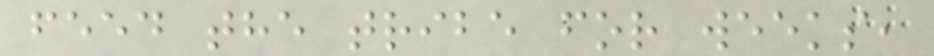feed the tribe for weeks,
